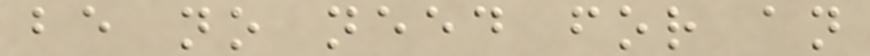be no need for an
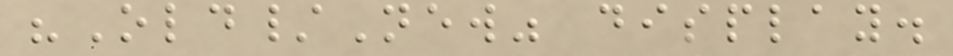"Old/New" display.
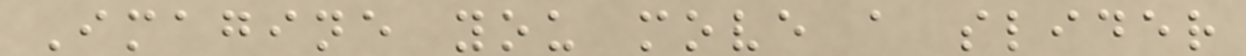Imagine you move a slider
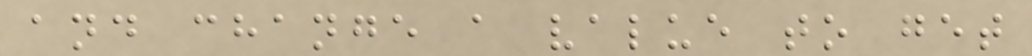and change a value to get
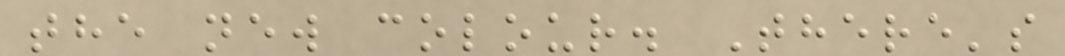the new colour. There's
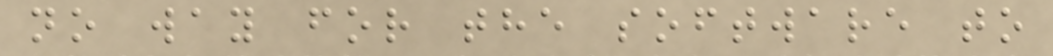no way for the software to
